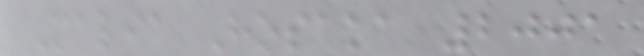Malia Hosaka 2001
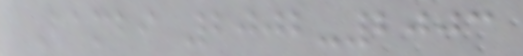Bambi 2002-2003
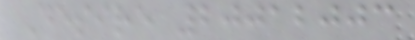Desire 20012003
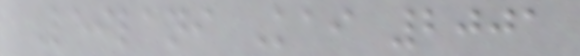Leilani Kai 2001
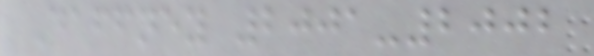Daffney 2001-2002
